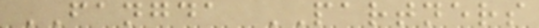FANGDA PARTNERS
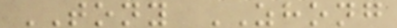TONY ZHONG
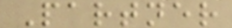Partner
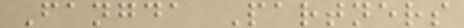Fangda Partners
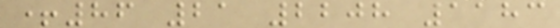+86 21 2208 1183
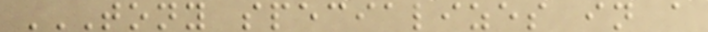TONY SPECIALIZES IN A
